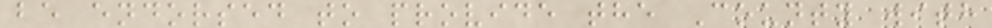be endorsed to provide the County with
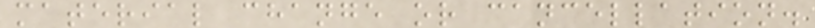material change or cancellation.
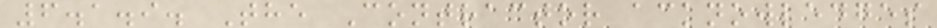6.1.9. The Contractor acknowledges
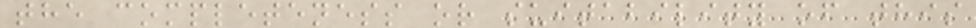the completeness or suitability of this
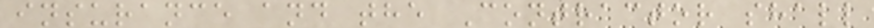insurance and the Contractor shall
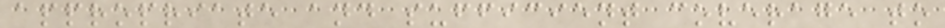appropriate and sufficient coverage to
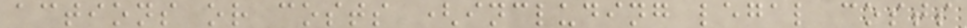actions or costs (including legal costs
